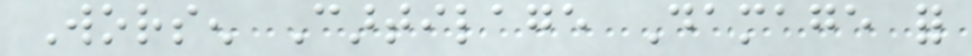Worsen Cartilage Damage for
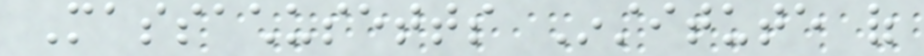Massachusetts Institute of
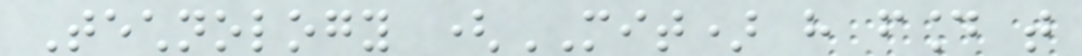Technology (MIT) have found that
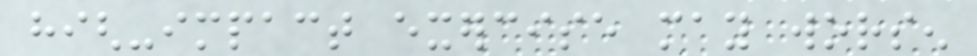high-impact exercise may worsen
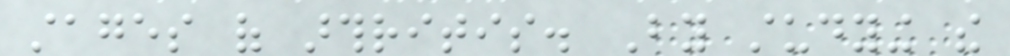stages of arthritis. By studying the
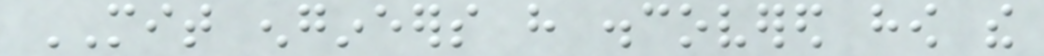MIT engineers have discovered how the
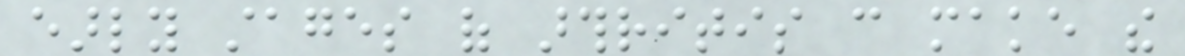early stages of arthritis can make the
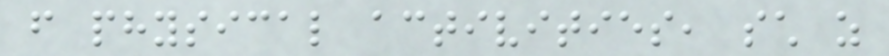from physical activities, such as
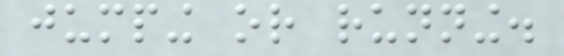jumping or running.
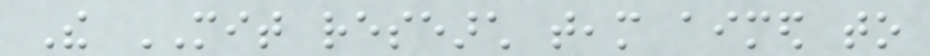The MIT research team aimed to
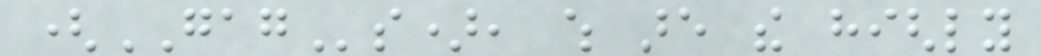(GAGs), which are the highly
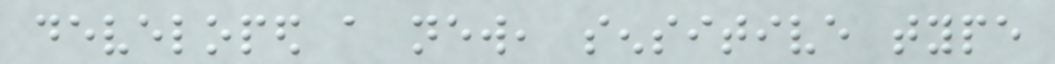developed a new, sensitive type
